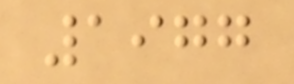1977
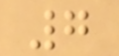7
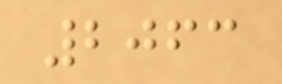2063
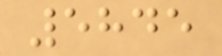5845
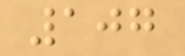107
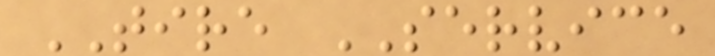TIRE SERVICE
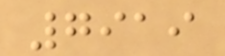7919
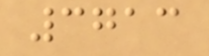3713
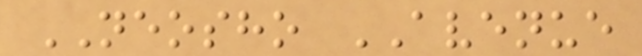NEOSHO AVENUE
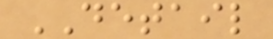DETAIL
